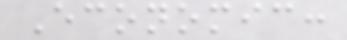Economic:
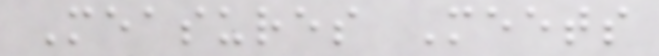Measures Meets
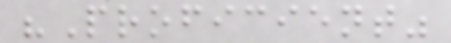"Proficient"
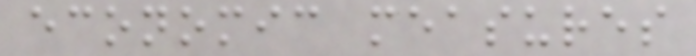economic measures
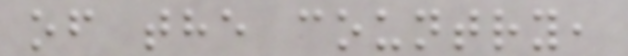of the country,
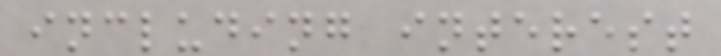including interest
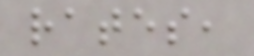rates,
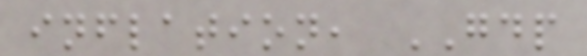inflation, GDP
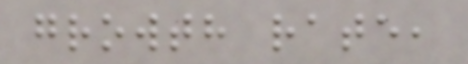growth rate,
